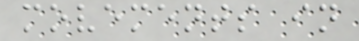movements in
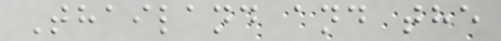Thailand and the
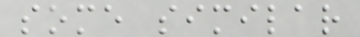some similar
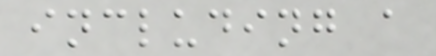including a
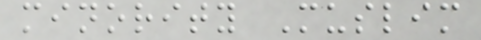minority Muslim
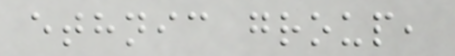ethnic group,
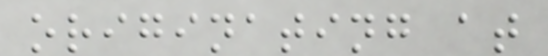originating at
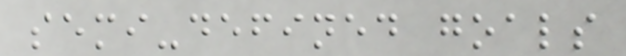semi-defined goals
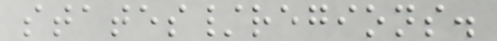states/regions.
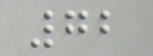72
